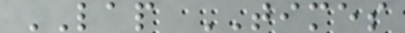LAP TIMES
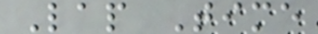Lap Time
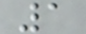1
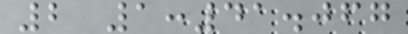2 1:41.067
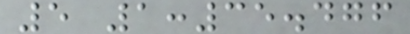5 1:35.476
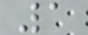1
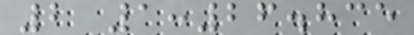2 1:26.835
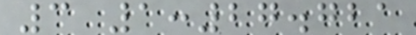3 1:27.721
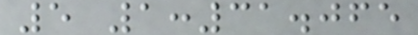5 1:31.065
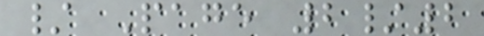/ Page 2/2
